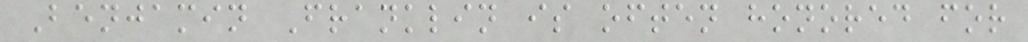Benjamin Franklin is often honored for
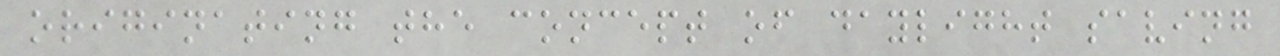originating the concept of daylight saving
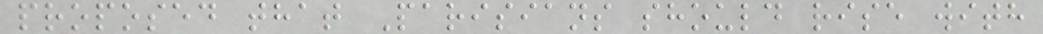proposed that Parisians should rise with
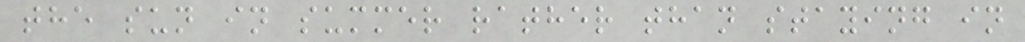the sun in summer rather than staying in
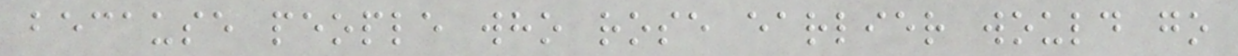because people who rose earlier would go
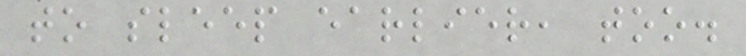to sleep earlier, too.
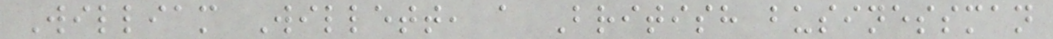William Willett, a British businessman
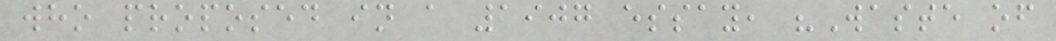who proposed in a 1907 essay, "Waste of
